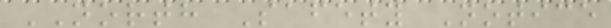NORTH Safety Notice
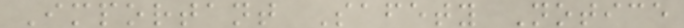Important Safety Notice
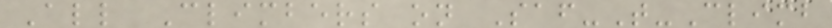All Climbers on Saf-T-Climb
